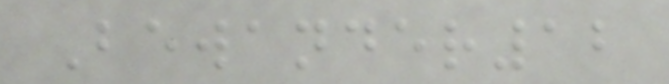Bewander12
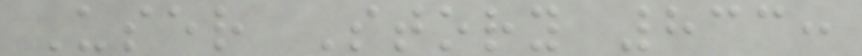User Story 833:
